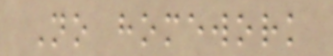No homework
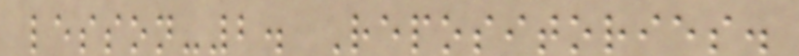lesson-2. Repositories.
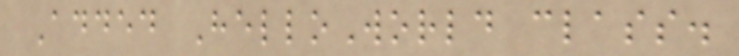Added HelloWorld class.
